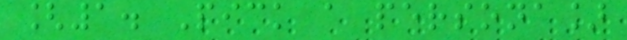[1. Pick a persona]
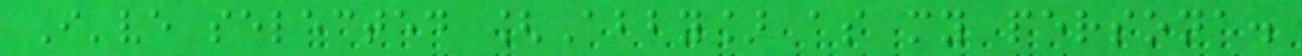I've selected [Abby] as my persona.
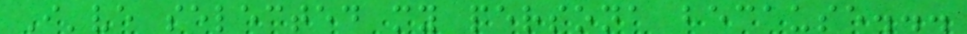I've selected my persona because...
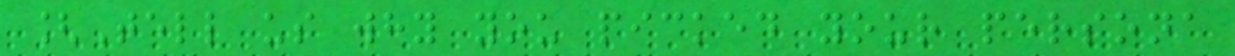[Tell us why you picked your persona
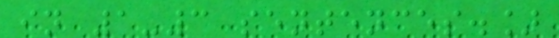in 1-3 sentences.]
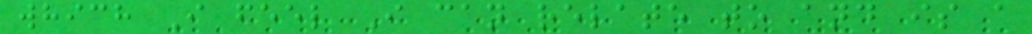which I feel I can relate to and is a
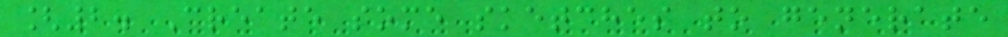[2. Create some sketches to generate
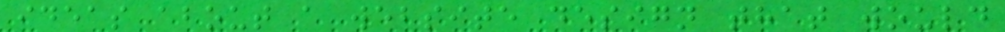ideas about a website design that would
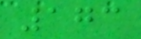173
